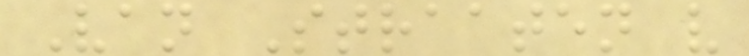Van Straaten v
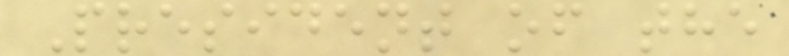President of the
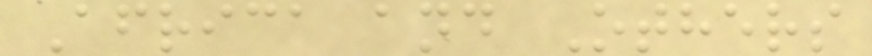Africa and Others
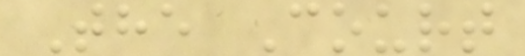The Court
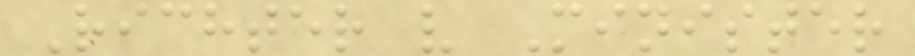Richter v Minister
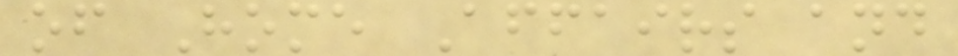of Home Affairs and
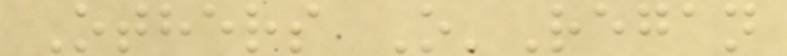Others O'Regan
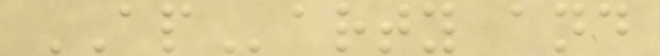AParty and
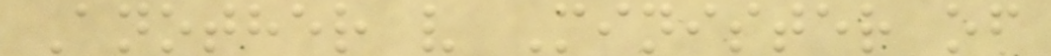Another v Minister of
